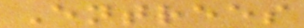Entrees
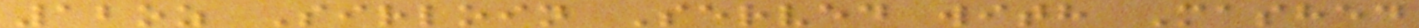12oz Sirloin Served with Mashed
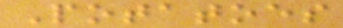Potatoes
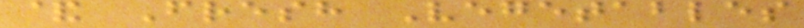& Fresh Vegetables
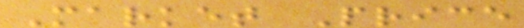Market Price
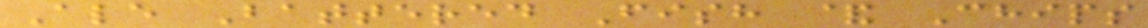Ale Battered Fish & Chips
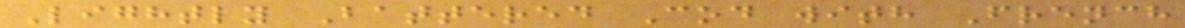Lightly Battered Cod with French
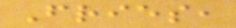Fries,
